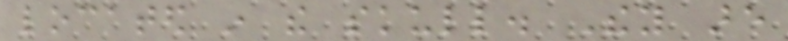located in the skull. They are
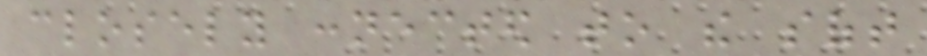closely connected to the soft
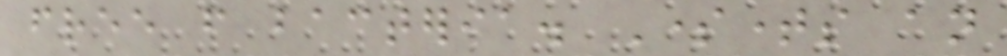free from bacteria. Sometimes an
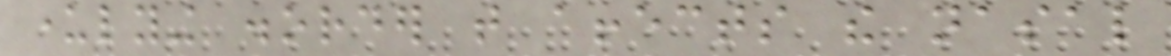underlying disorder that affects the nasal
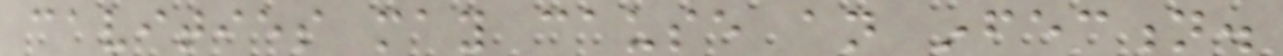cavities may cause an infection.
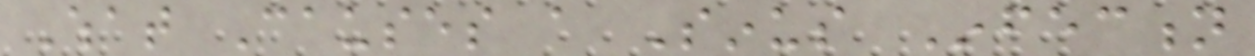What Causes a Sinus Infection
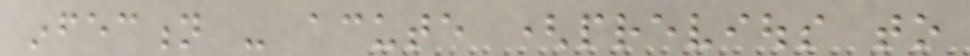infection - acute (previous to
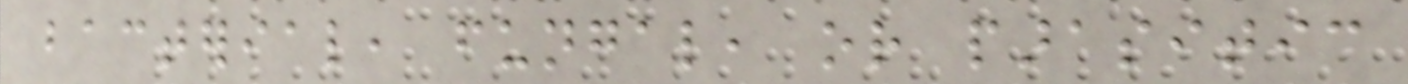bacterial, fungal, or parasitic
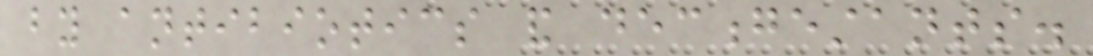by antibiotics and decongestants.
